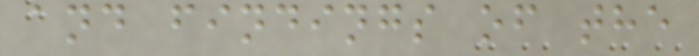and findings of the
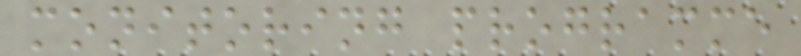monitoring programme
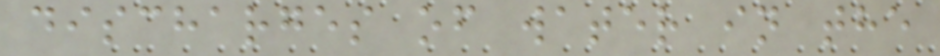discharges of water in the
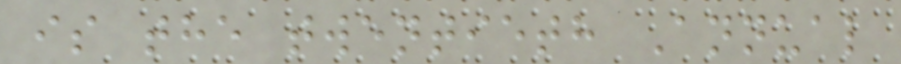is the twentieth Annual
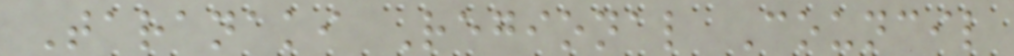Taranaki Regional Council
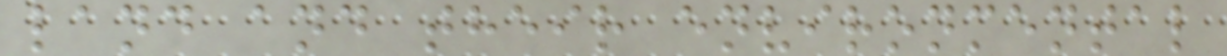land and their environmental
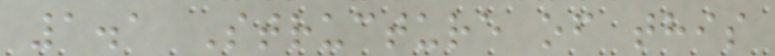1.1 Structure of this
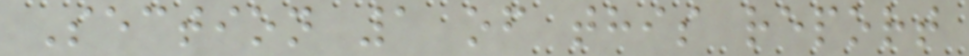Section 1 of this report
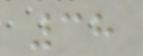38
